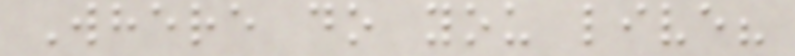Where do you live?
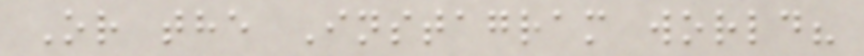Or the Instagram world?
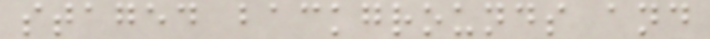staged backgrounds and
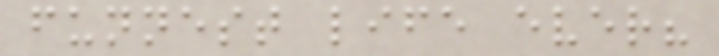funnest life ever?
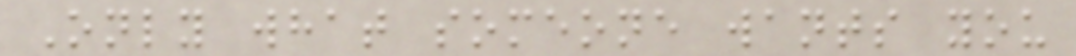Only what someone wants you
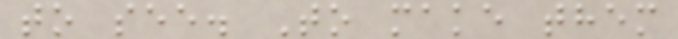to see. To make them
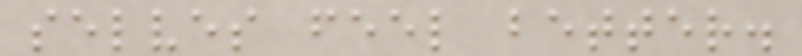selves feel better.
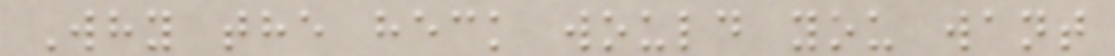Why the heck would you want
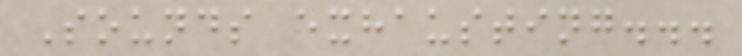Sounds exhausting...
